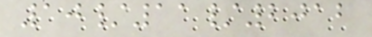10/11/2012
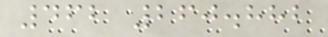462 260.882
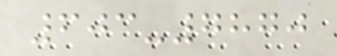603-7870
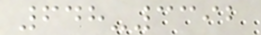648-3392
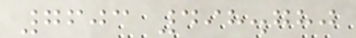7603 498.780
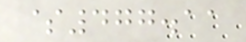$477.11
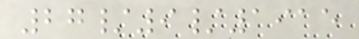27/9/1915
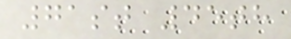71st 45th
